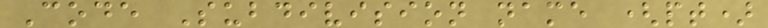Code Subdivision name (pt)
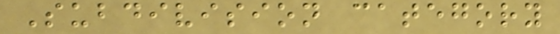Subdivision category
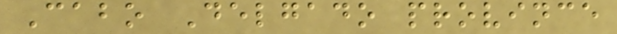Cabo Delgado province
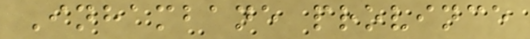Inhambane province
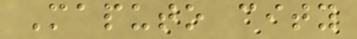Maputo city
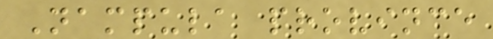Nampula province
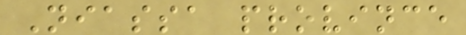Niassa province
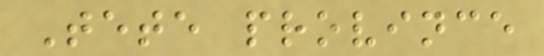Tete province
